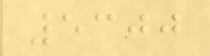5300
